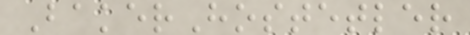BakerHostetler
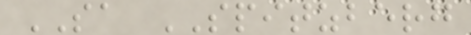SA SPITZBERG
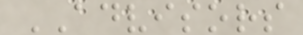ADVISORS
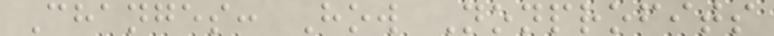Changes: How Nonprofits
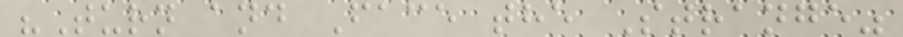"Turn and Face the Strange"
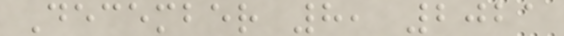December 8, 2021
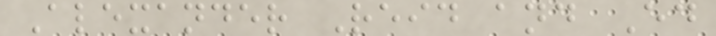Alexander Reid and Ed
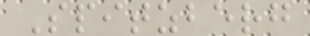Spitzberg
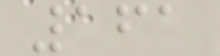161
